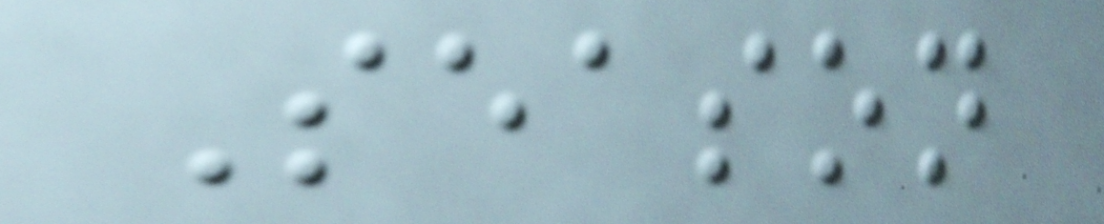Season
